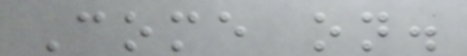Come on.
